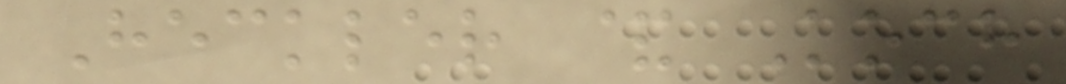Heckler & Koch
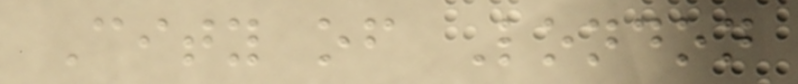City of London
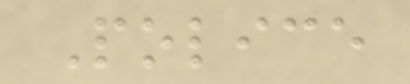Police
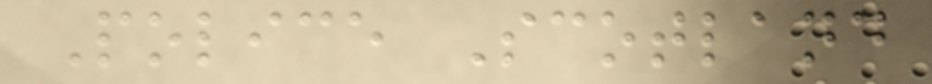Police Scotland
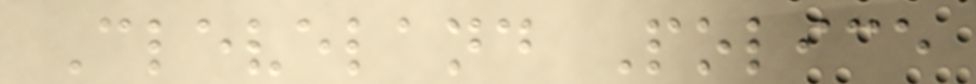Cleveland Police
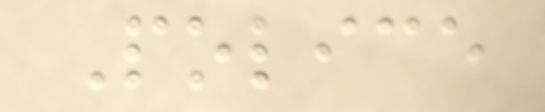Police
